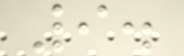9.
